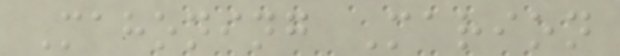Mahoning Marion
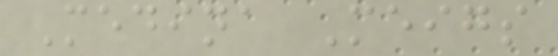Medina Meigs
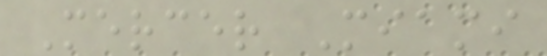Mercer Miami
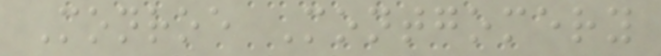Monroe Montgomery
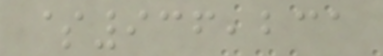$936,231
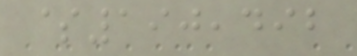$190,492
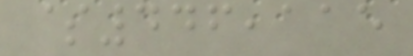$446,115
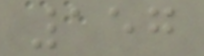157
